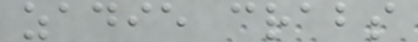zadie crabs
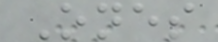Ones
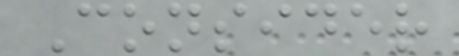Consider
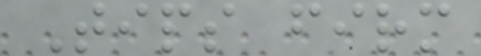Tips firm
